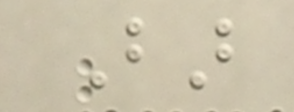Bar
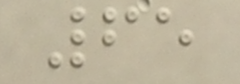65
